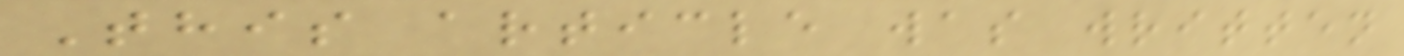This article was written
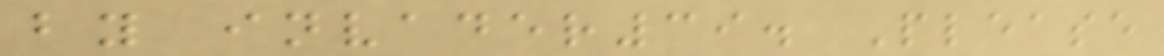by invader39. Please
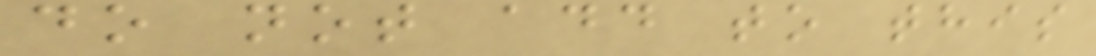do not add to this
